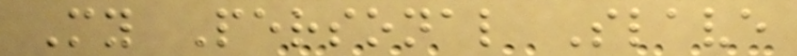My Personal Slave
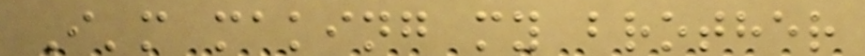I'm making my brother
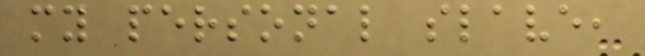my personal slave,
